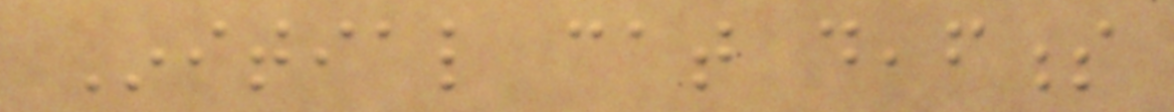Initial cat deafness
